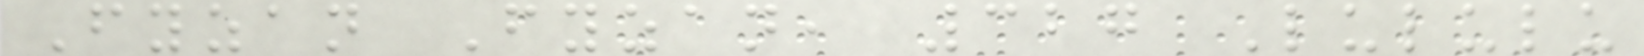Fyzan Fyzan, 327 Lululu
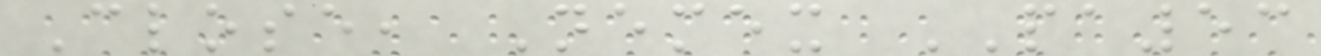Close, Nemex PA53
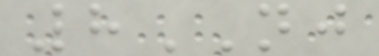8NJ
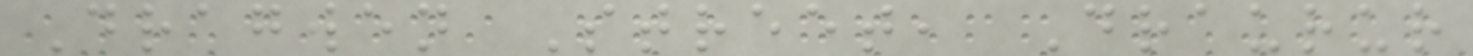Dragwen Street, Draurur
